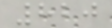820
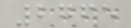2765
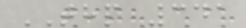THP 341
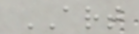ART
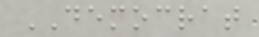DEMOCRAT
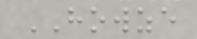HOWZE
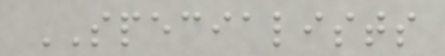SPECIALISTS
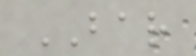BAR
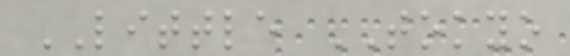LITTLE TOKYO
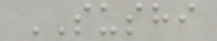SUSHI
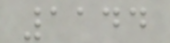1144
